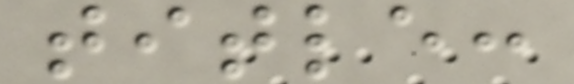title:
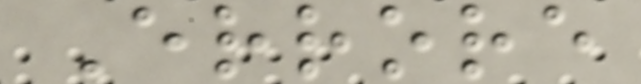Errore
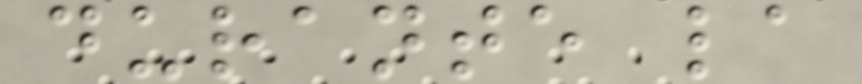durante la
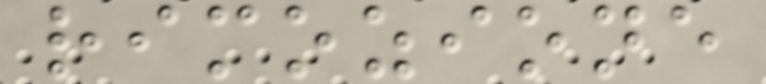rimozione
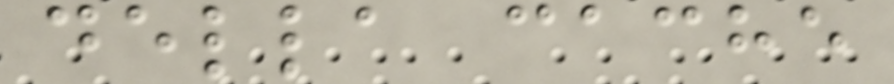della cache
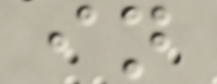in
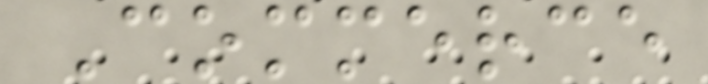Commerce
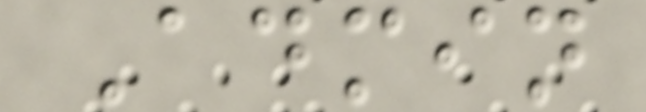Admin
